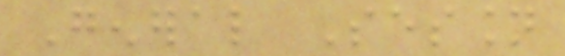General Session
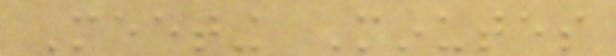Meeting Minutes
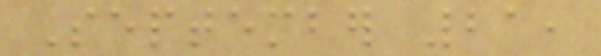September 21,
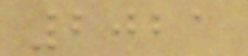2021
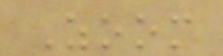Zoom
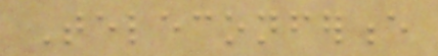Teleconference
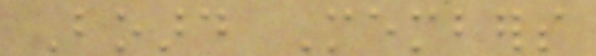Board Members
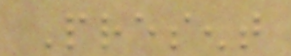Present
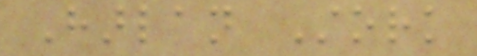Harlan Stork
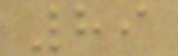89
